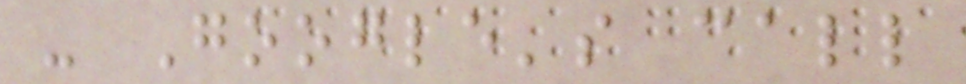- Google's call
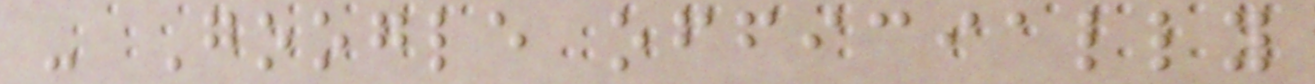- Google officially
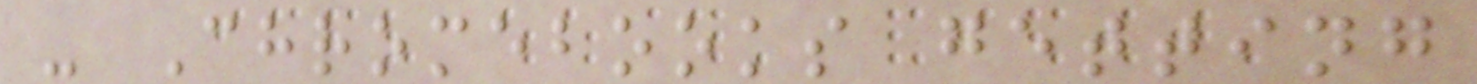- Chromebooks getting
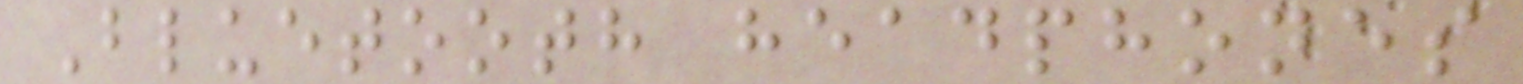Bluetooth headphones
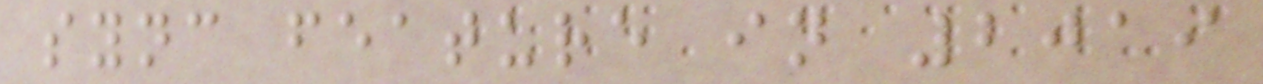sync feature in 2019
